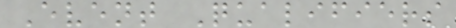Event Qualifiers
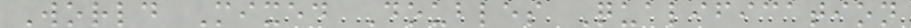World Mixed Doubles Qualification
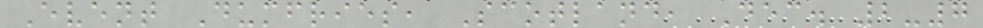Event Dumfries, Scotland, Dec. 2-7
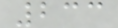233
